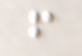f
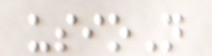usioN
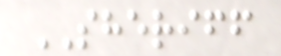SHERIFF
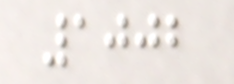1002
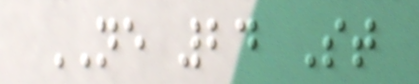NE 24 St
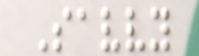Savvy
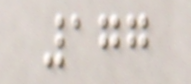177
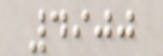4900
